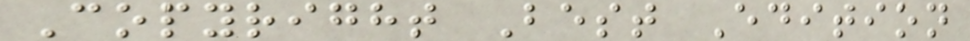Copyright Best Edition
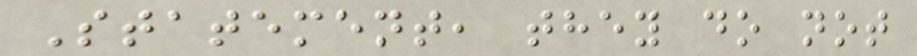Statement, they do not
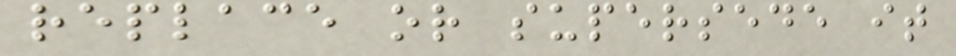replace or supersede it
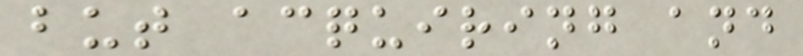but acquiring and
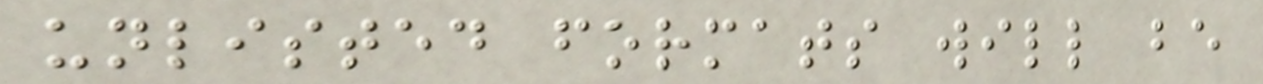unlisted formats will be
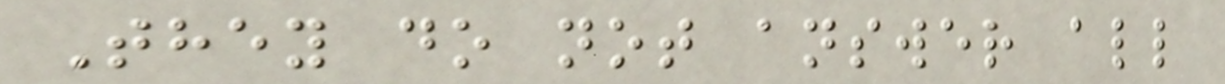They do not answer all
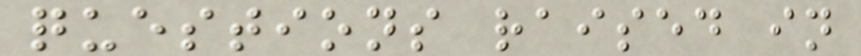questions raised in
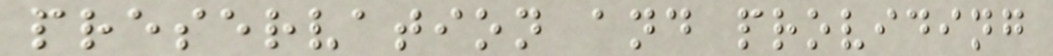preservation and providing
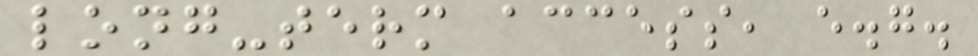long-term access, e.g.
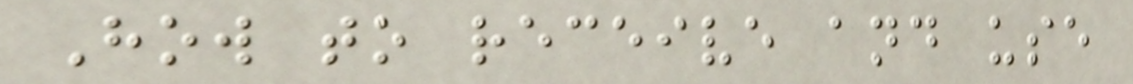How to receive and use
